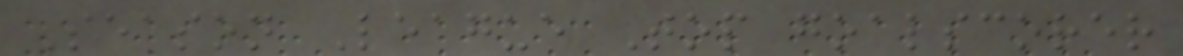Season League Top goalscorer
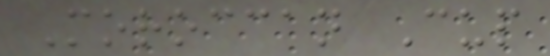Moroccan Cup
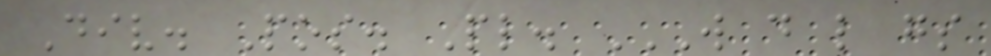Div. Pos. Pl. W D L GS
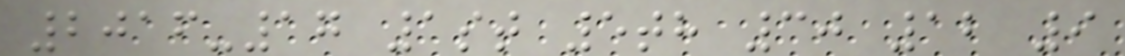2016-17 1st 5th 30 12 9
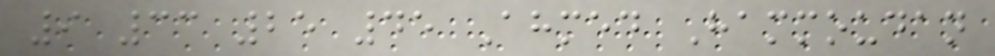9 33 25 45 Ahmed Hammoudan
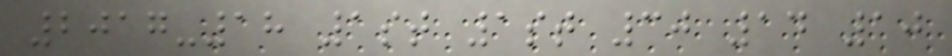2017-18 1st 1st 30 14 10
